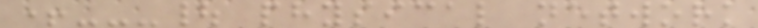+---| physical network
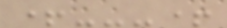+---+
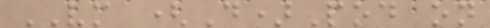VM (D)Pod on
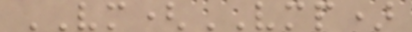VM(VMP)
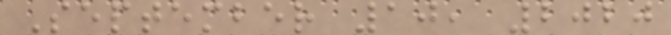September 10, 2020
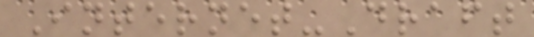Internet-Draft
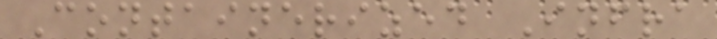Containerized Infra
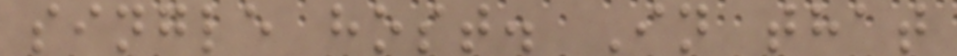single host. In that
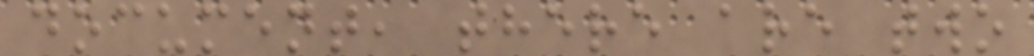document, there are two
